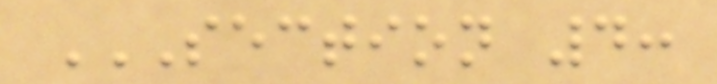SECTION 4:
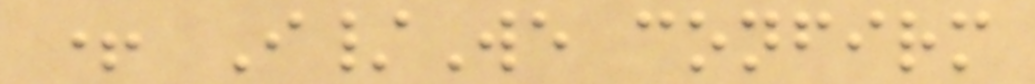+ I/We confirm
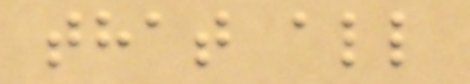that all
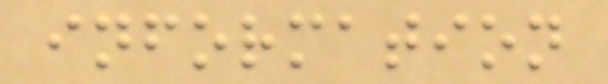information
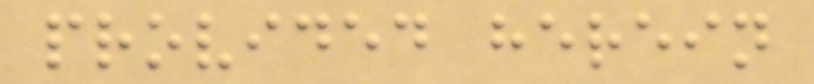provided herein
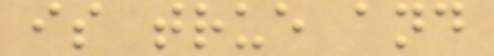is true and
